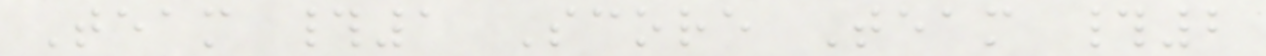Team #1 Score Team #2
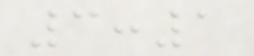3:1
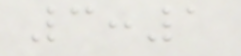3:1
